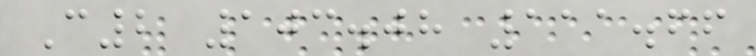C2 103.08 111.66
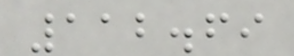112.69
